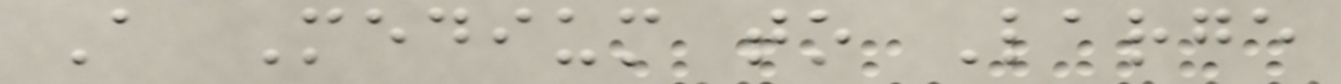A Medium to Large
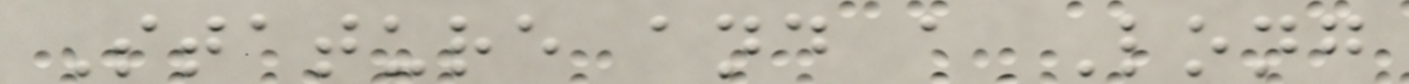Stature and a Long
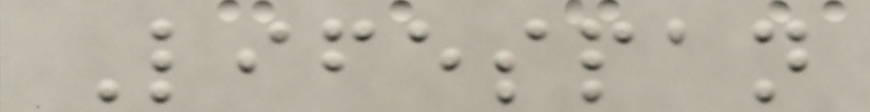Lifespan
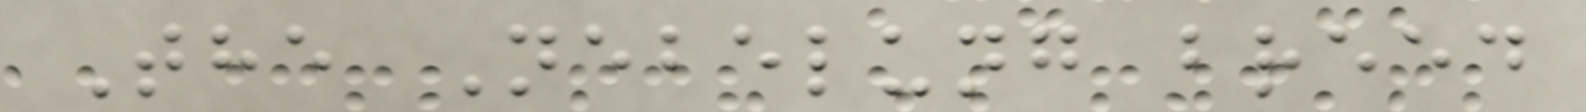The Nebelung breed
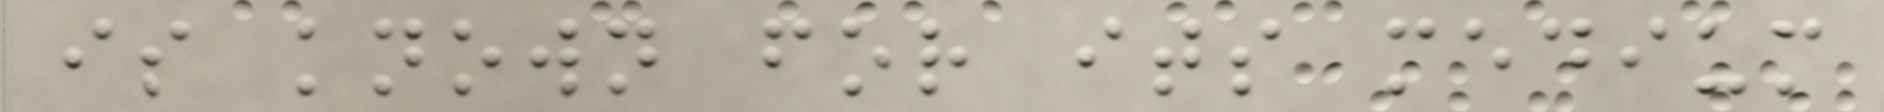is known for its medium
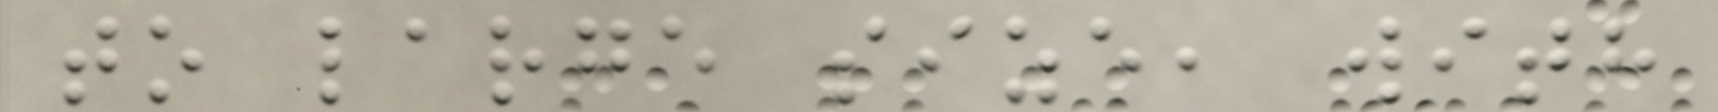to large size, with
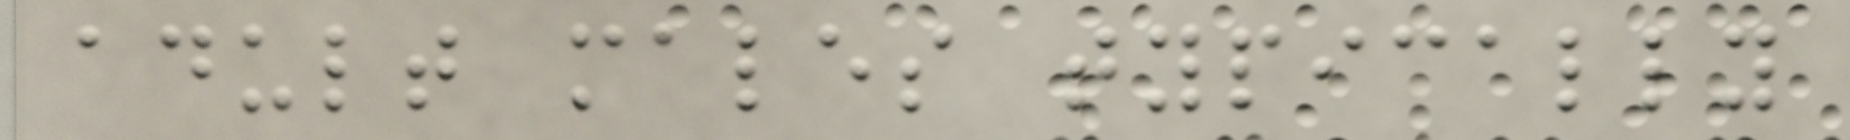adult males typically
